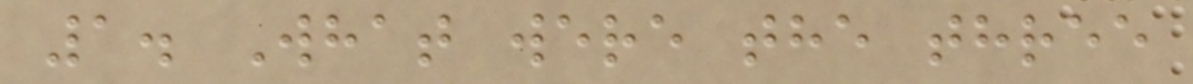1. What were the three
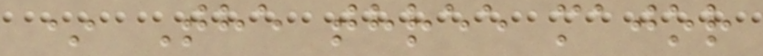* The three major
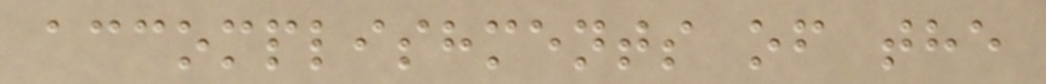accomplishments of the
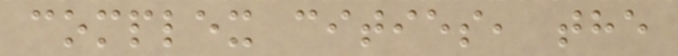complex cities, the
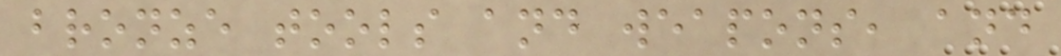bronze tools and weapons, and
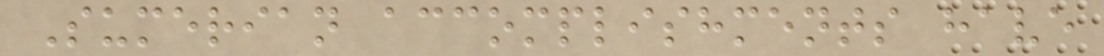Sumerian accomplishments have
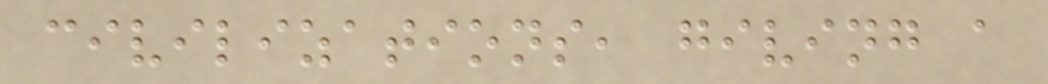civilizations, giving a
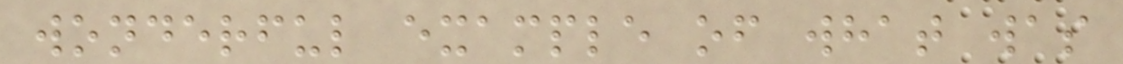wonderful example of what was
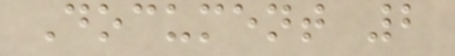Document 2
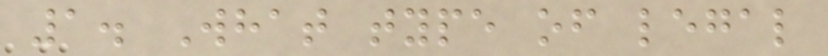1. What type of legal
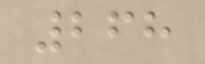268
